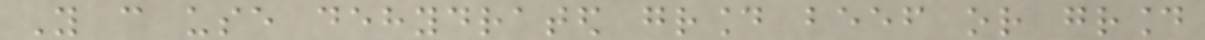You can use dehydrated ground beef or ground
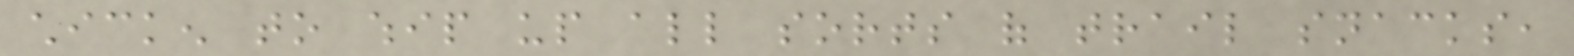chicken to whip up all sorts of trail snacks,
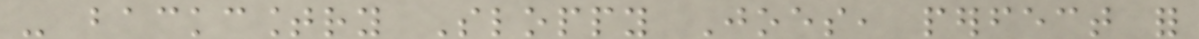- backcountry Sloppy Joes, perfect for
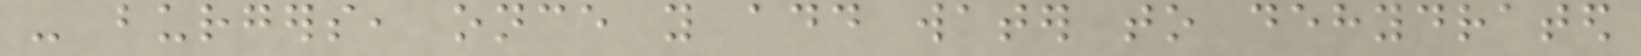- burgers, once you add water to dehydrated
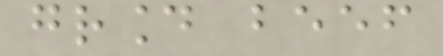ground beef
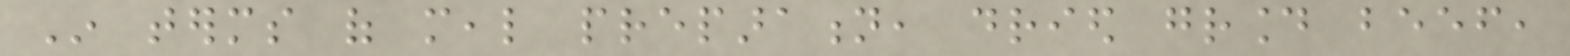In terms of meal preparation, dried ground beef,
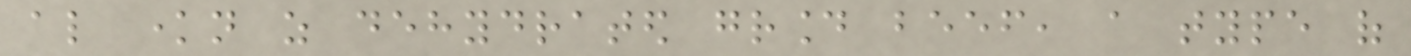also known as dehydrated ground beef, a type of
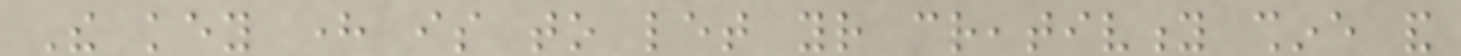The key here is to let your creativity shine and
